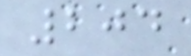204
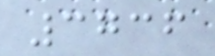3736
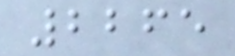2265
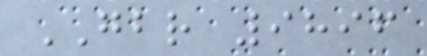GBR 9896
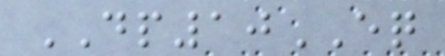DP10EQ
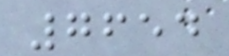7654
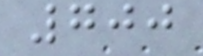700
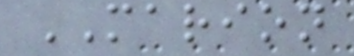MARION
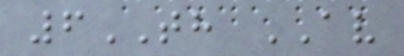6TH AV
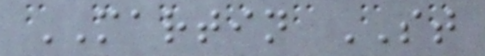MARTIN ST
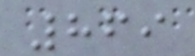869
